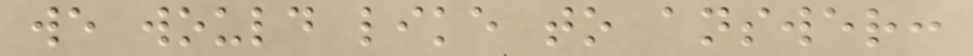we would like to answer:
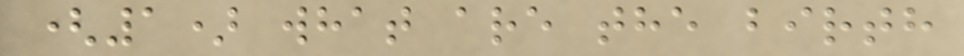(1) what are the birth
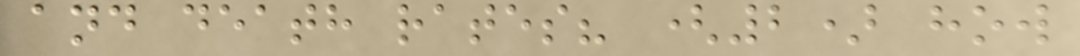and death rates? (2) how
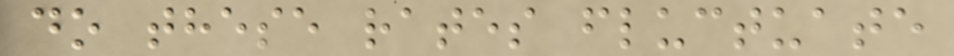do these rates fluctuate
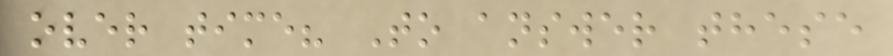over time? To answer these
